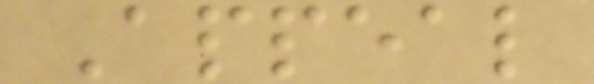Appeal
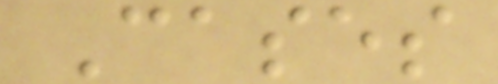Cases
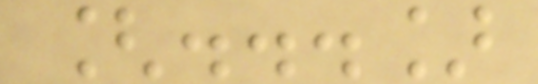[...]
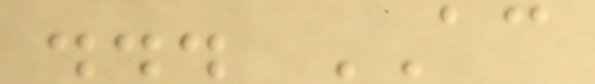... AC
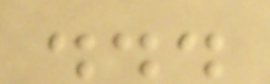...
